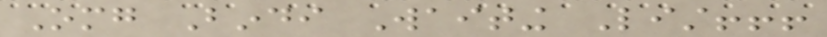Omg Bindi Waiting List!!!
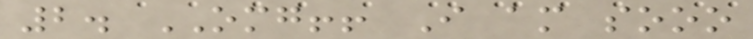2. OMG!! I am sooo
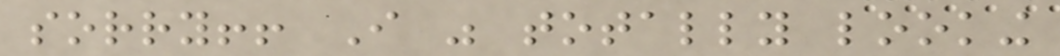sorry!! I was totally looking
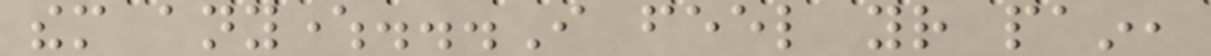them anywhere...I feel your pain,
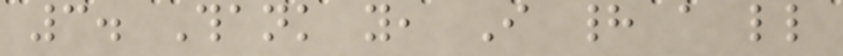3. Thank you, I had a little
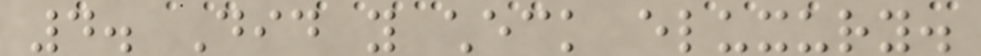4. Did you check eluxury.
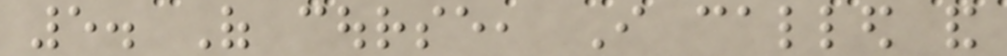5. Of course, I called and
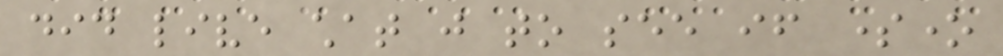did live chat just to see if someone
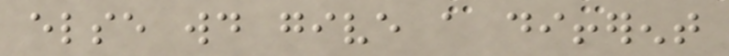else would give a different
